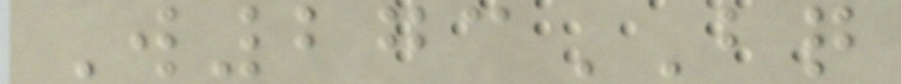W273BQ
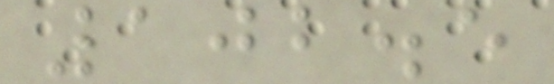102.5
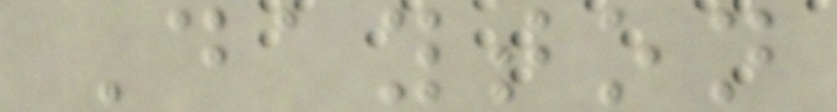Dayton
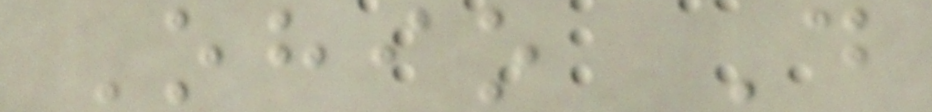Ohio D
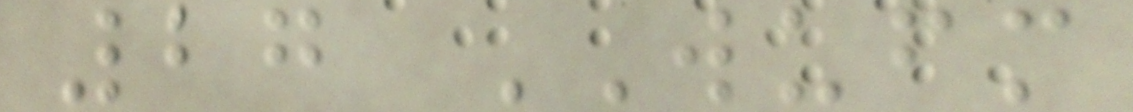27 WUFM
